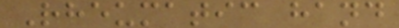Rheumatic hand
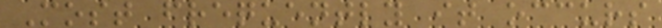Most frequently it occurs
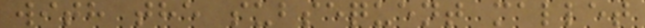with the subsequent mallet
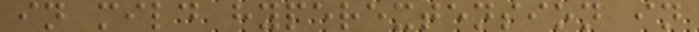in mild hyperextension in
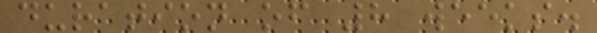duration of 8 weeks.
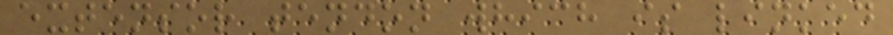extensor tendon which is linked
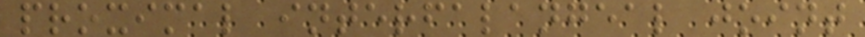proximal interfalangeal joint
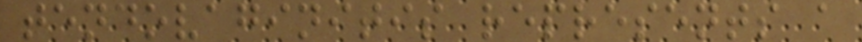tendovaginitis represents a
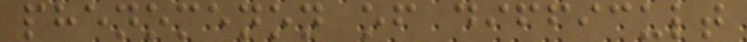phenomenon of difficult
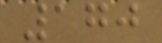170
